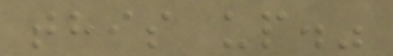this up."
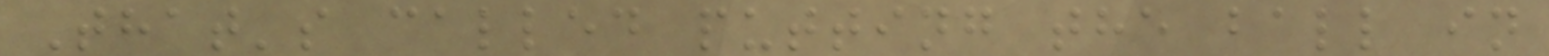That's called putting the ball in
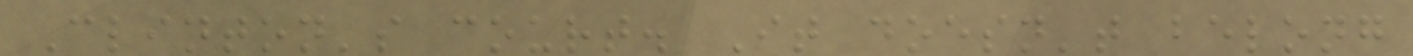Clinton's court. It doesn't belong
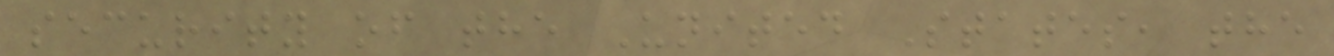security of the United States, the
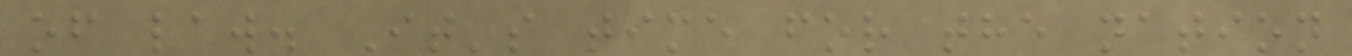of law. It's time for the nation
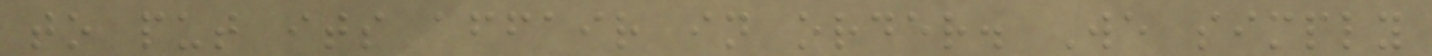to put its affair in order. We simply
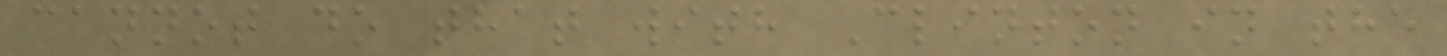cannot do that with Clinton in the
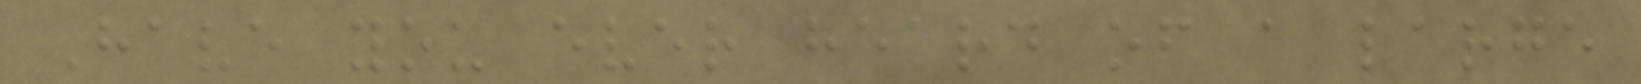Have you ever heard of a large
